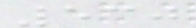530
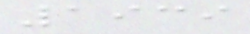1939
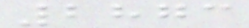2873
